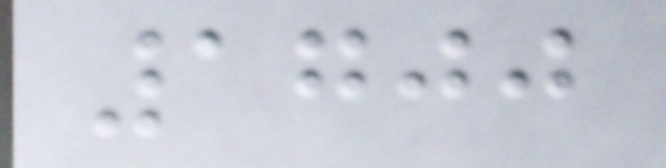1700
